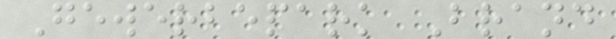Gewerbepark Brand
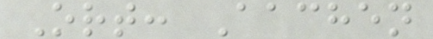Ort: Aachen
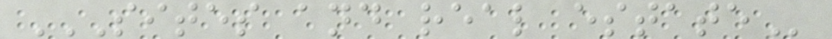SITES AND REAL ESTATE
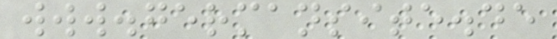www.germansite.de
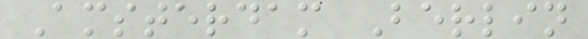Amsterdam Berlin
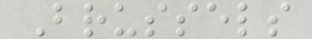Brussels
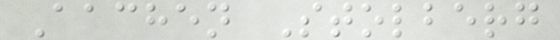Aachen Stolberg
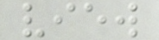view
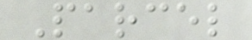Parcel
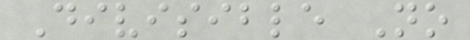Divisible No
